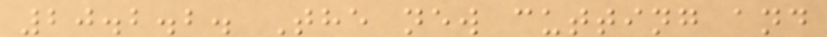20.2.2. The new cutting and
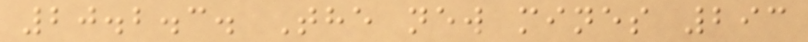20.2.3. The new mines 293
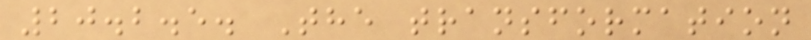20.2.5. The transformation
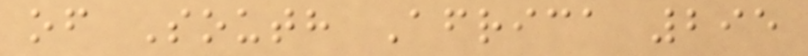of South Africa 295
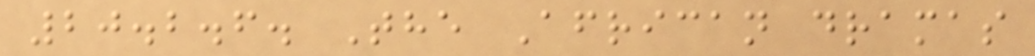20.2.6. The African dramas
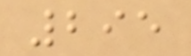295
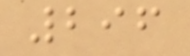296
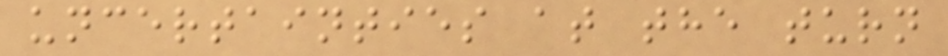uncertainties at the turn
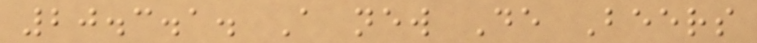20.3.1. A new De Beers
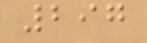297
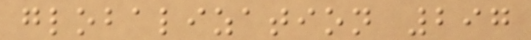globalization 297
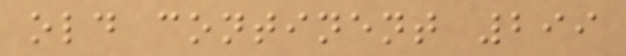old continent 299
